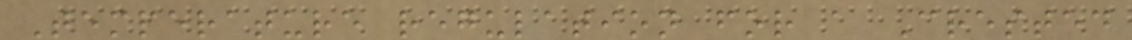Temperature regulation for a Crested
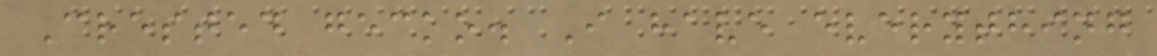Crested gecko. I have everything
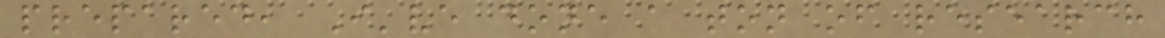prepared, I've done a ton of research
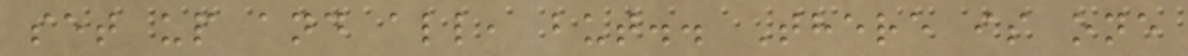set up and all, but.. There is one
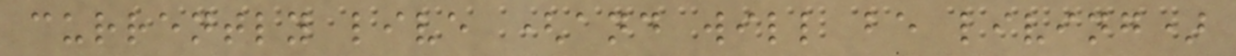currently live (and will be living)
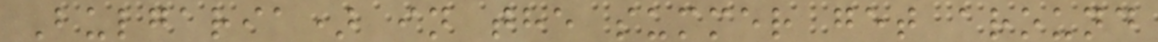Bulgaria) in the summer get around
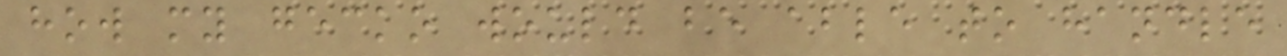how my gecko would be able to handle
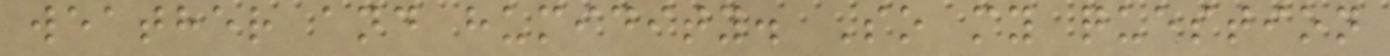weather and humidity. So my question
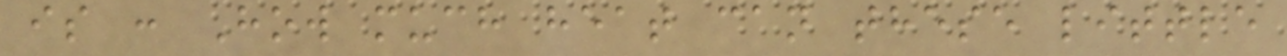is : How much heat can these little
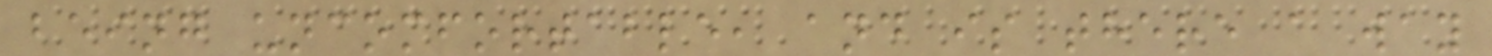being uncomfortable, and is there a way
